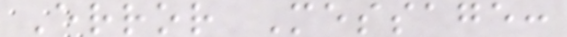Error Message:
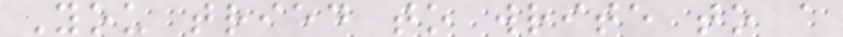You tried to write to a
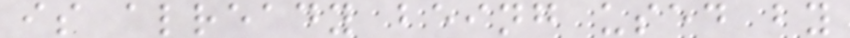is already being used by
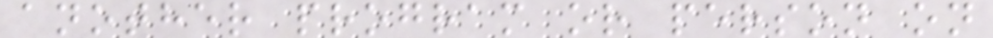another program or person on
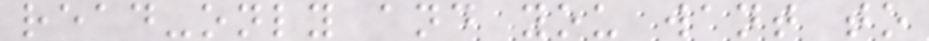read-only and you want to
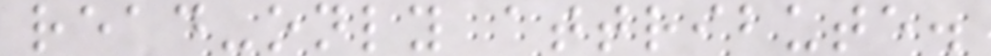read-only attribute.
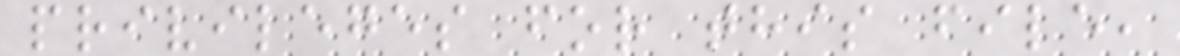privileges for this file,
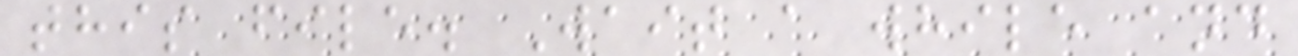this file. Wait a while and
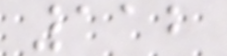112
